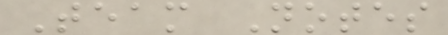Team Notes
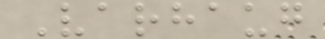Varhaug
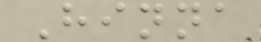Hinna
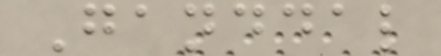Ganddal
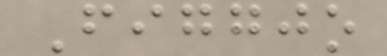Figgjo
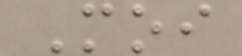Moi
